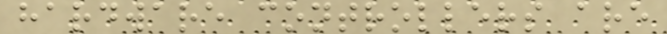hardware controllers are
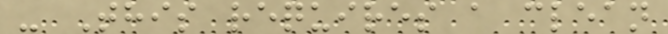- This requires a clean
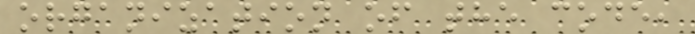organization of the code,
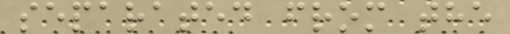separated from the
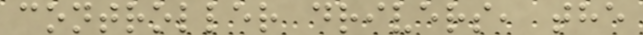controller drivers, the
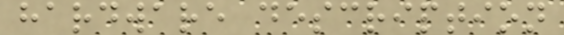hardware description
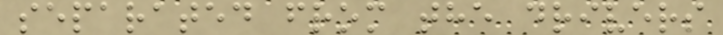separated from the drivers
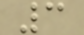3
